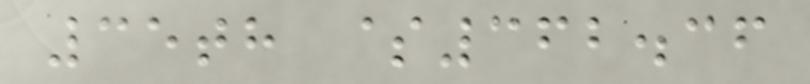35th $362.36
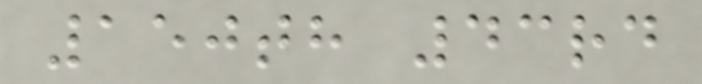150th 43rd
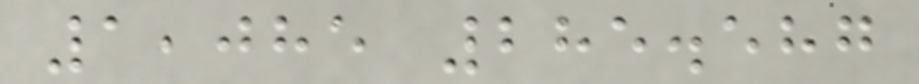1,085 285.587
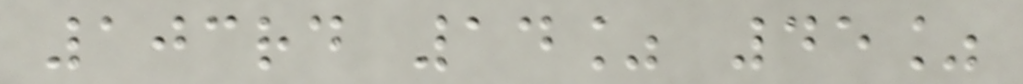103rd 14% 45%
